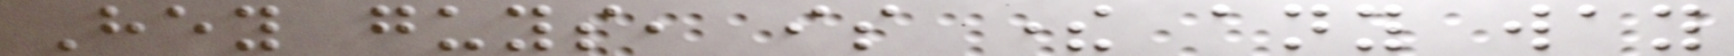Hey guys, is there any way
